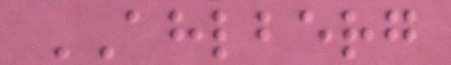AHLBERG
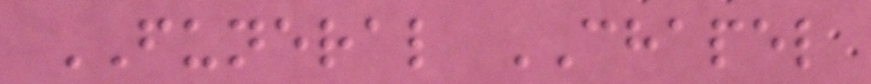FUNERAL CHAPEL
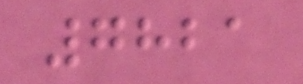7821
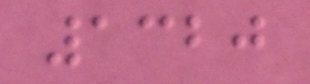1320
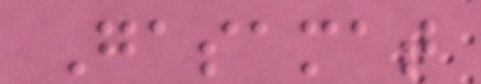Gasamat
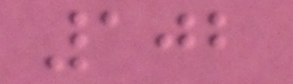102
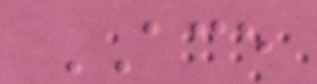ACE
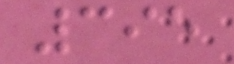395
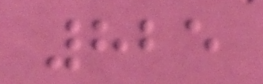825
